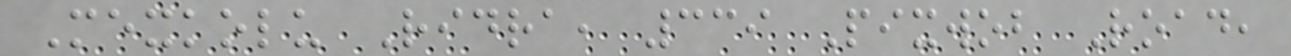Mexkolu Ridra, 339 Pixwob Road,
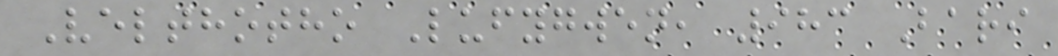Velthotho Lufygwen, 983 Bari
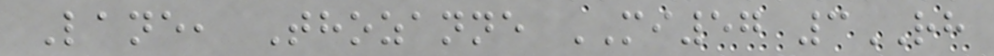Lane, Thozanne MI57 3RH
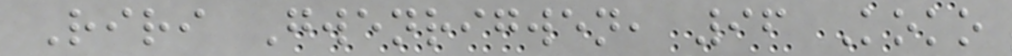Riri Gwenrigwen, 96 Koko
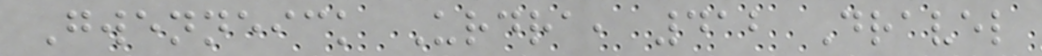Gwenneick Urdra, 412 Dravel
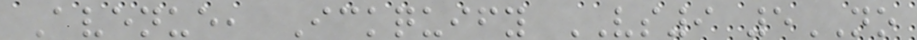Avenue, Ickquify VS9 5NO
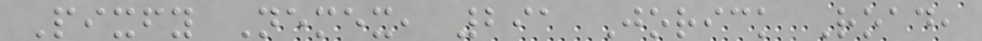Pixfy Nemex, 291 Jorick Road,
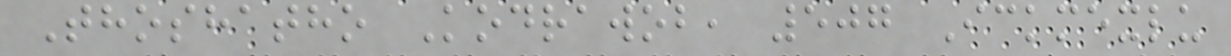Thoshatho Kodrawob, 507 Ickmexlu
